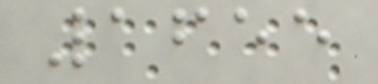1655
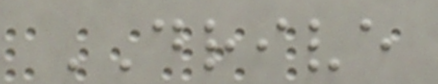DRIVE
